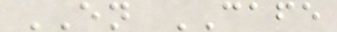EN CAFE
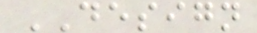DESIGN
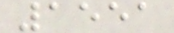1551
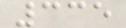335
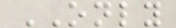ONLY
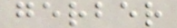gerber
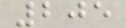205
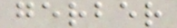gerber
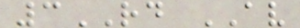3RD AV
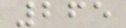265
